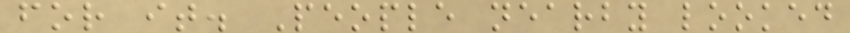for it. People nearby looked
